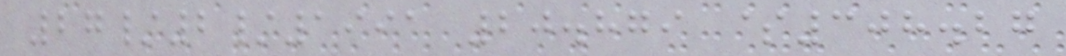27/2/1991 20.879 $308.27
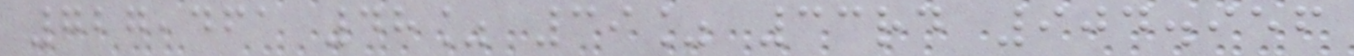727,461 48% 39% 33rd 904.956
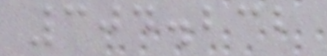304.232
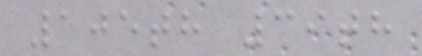105th 39th
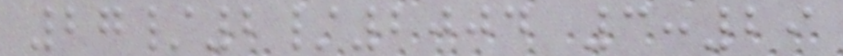27/2/2004 3:29
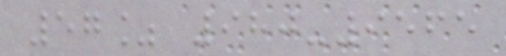57% 980-9565
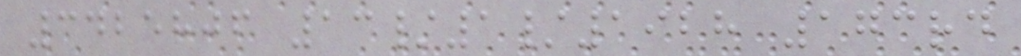3425806 13/1/1928 173rd
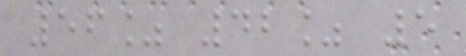56% 42% 5
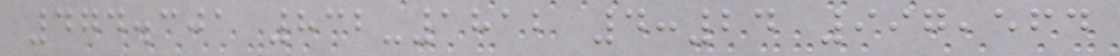474.301 832-1812 4:24 997,564
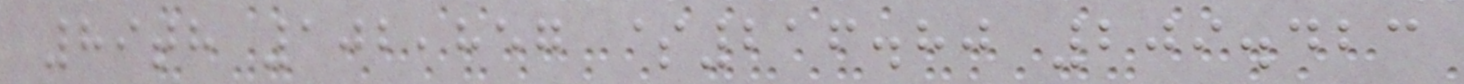89th 102,857 $216.80 209.423
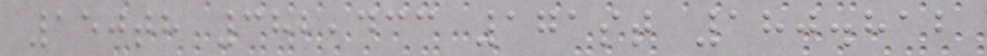150th 382,433 171st 180.812
